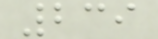239
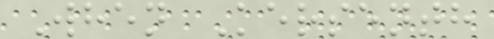When Kersenth
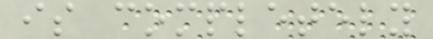is completely
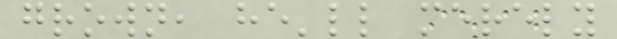grown, he'll merely
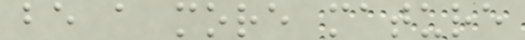be a more mature
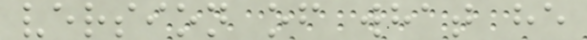version of what he
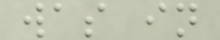was in
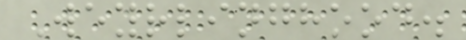Weyrlinghood.
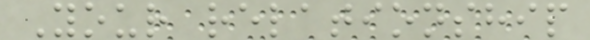Your relationship
